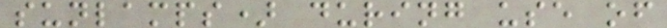sunlamps) during use of
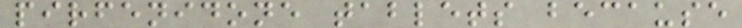pirfenidone tablets because
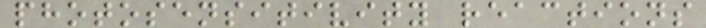photosensitivity reactions
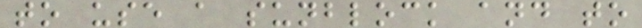to use a sunblock and to
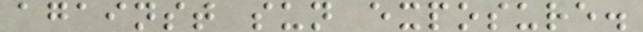against sun exposure.
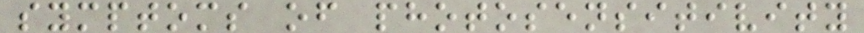symptoms of photosensitivity
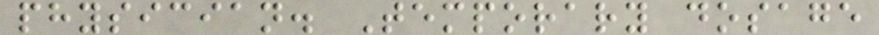physician. Temporary dosage
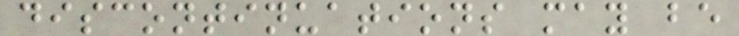discontinuations may be
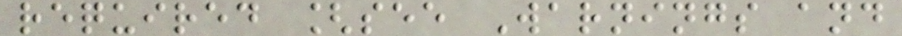required [see Warnings and
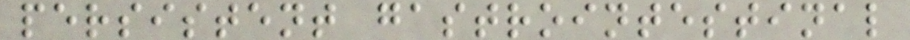persistent gastrointestinal
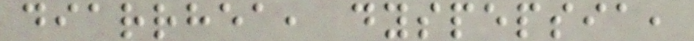diarrhea, dyspepsia,
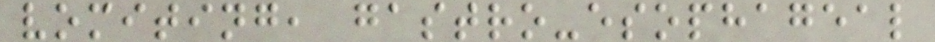vomiting, gastro-esophageal
